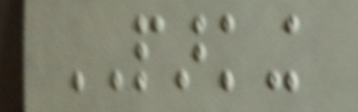PARKING
